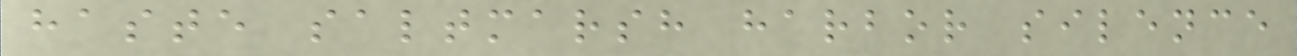haste saltmarsh harbor silence
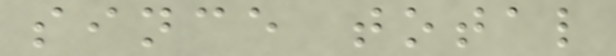since total
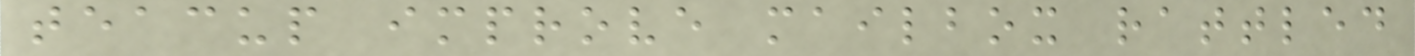teacup improve mailbox rattled
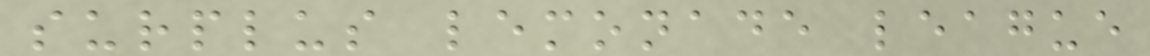surplus lemonade league
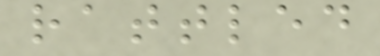rattled
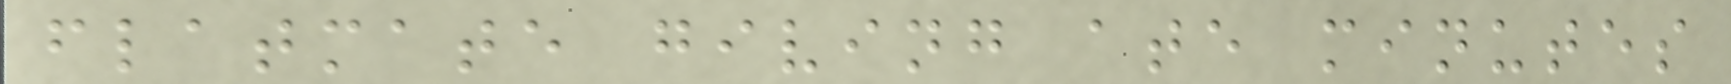flatmate giving ate minutes
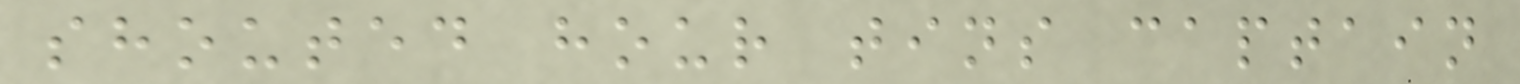shouted hour tins captain
